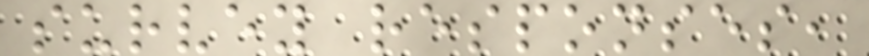survey responses,
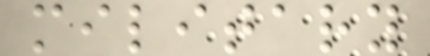military
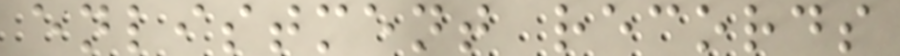enlistment records
